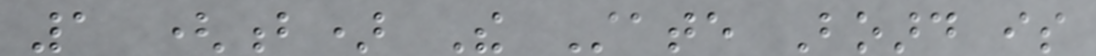1 (b) The State Board is
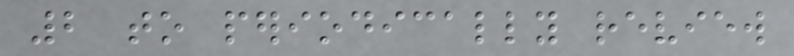2 to periodically review
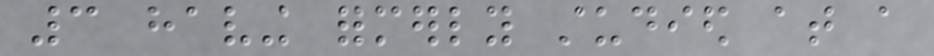3 having formerly studied at a
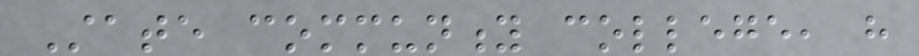State community college, have
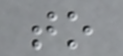to
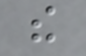the
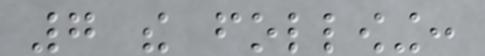7 the following:
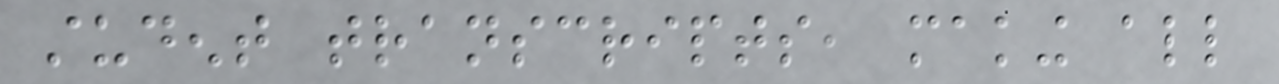student transcripts, making all
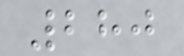280
